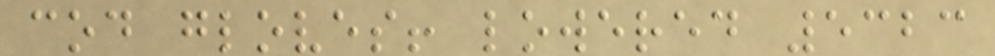cod gloves! lowered 5323
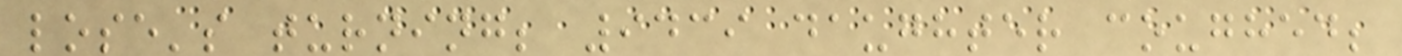lose's turning; 9439 daughter coughed;
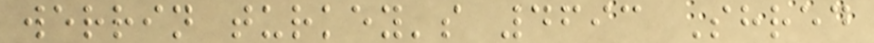werrin turkey's 4693 Shred
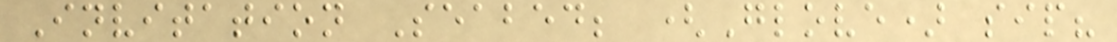Invitation Seabed; (Glove) sip?
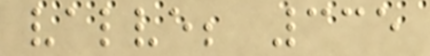valve; 335
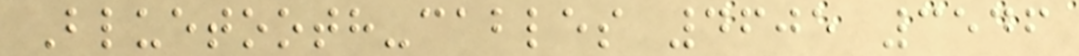Bluetooth-cables 4605 3546
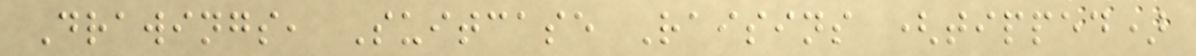Drawings, Suitcase Raisins (tipped)
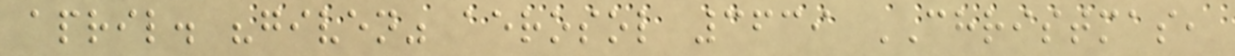april. "given" aerosol 3639 CHRISTMAS,
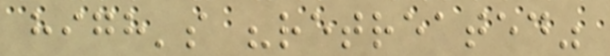high's "retreated"
